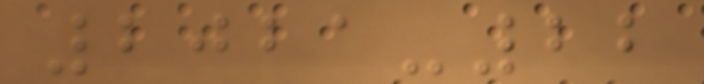2021-22
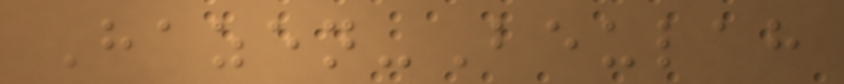Hazen-Beulah
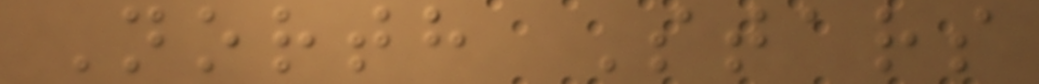North Stars
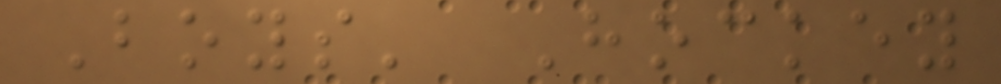Boys' Hockey
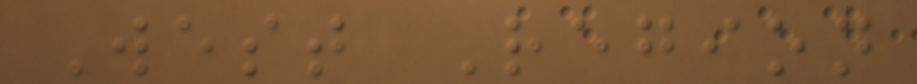West Region
